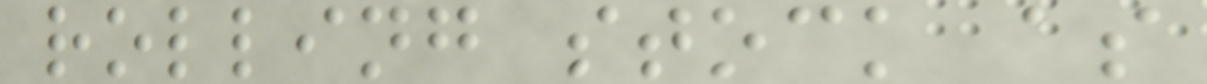rolling stock as
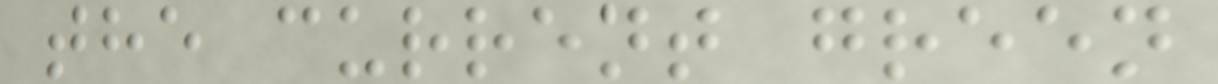the current green
